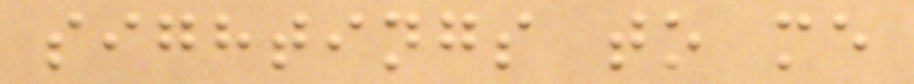sightings to me
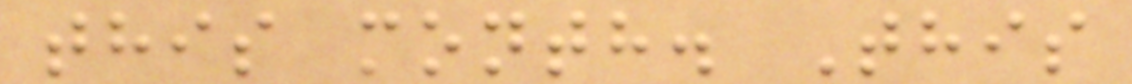this month. This
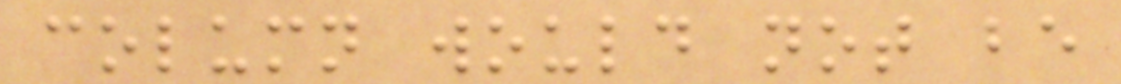column would not be
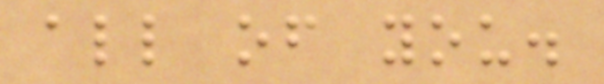all of you.
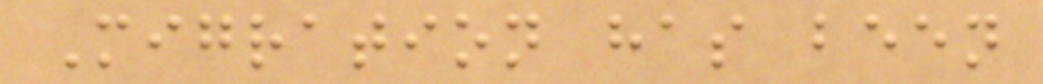Migration has been
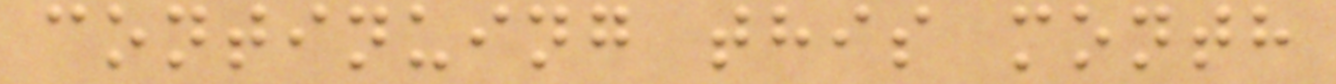continuing this month
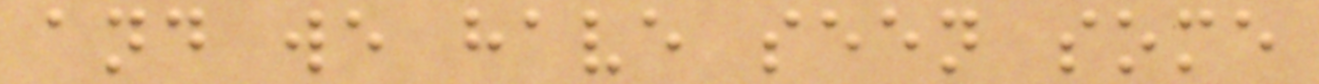and we have seen some
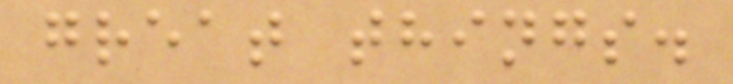great things.
